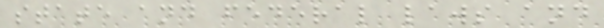state and federal laws and
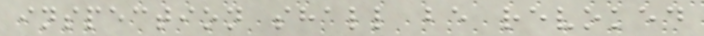inspection shall be revoked
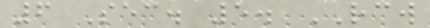6 Sec. 5. RCW
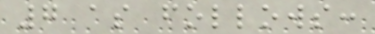7 as follows:
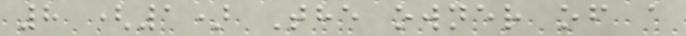8 (1) The owner of a
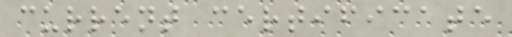current certificate
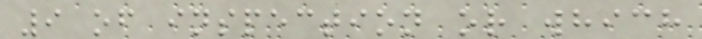9 of inspection or which
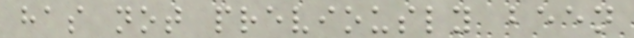has not previously been
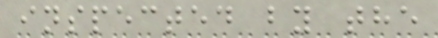inspected by the
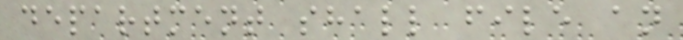department shall file an
